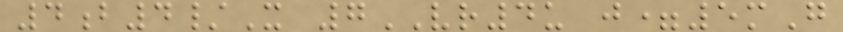4b4/X 7VR4u j=5mG
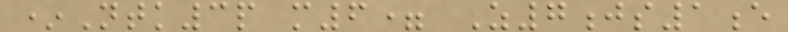*Ntk3p m6= Z7js1e
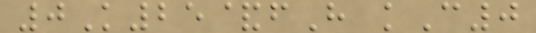0K25&fH kC0
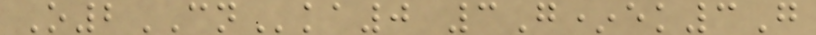O2CNka0 3G*ek3G
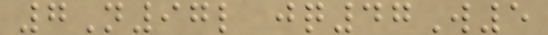7N97l jq47W5
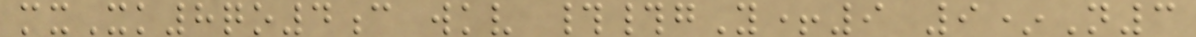mxXk8qo4c wkv ##gY+9 9*N3
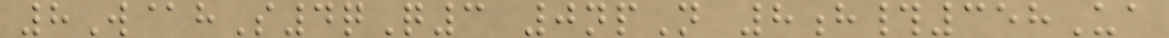8W@hS4qQ3 0npN 8h#358Ua
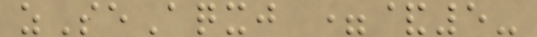zSeAqxj =&5-
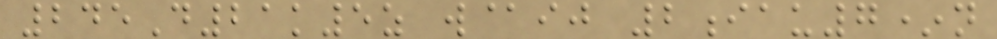245D21k5z w@ij 2iau7*n
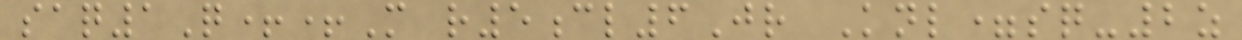saq1Q++M r5cl6Jr Knl=sq-2z
